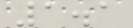1.1
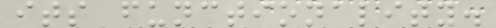its functionality.
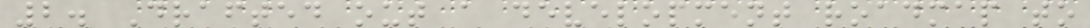2. Drafted out a development roadmap to
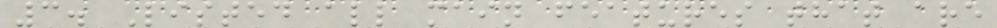3. Listed all main features that are
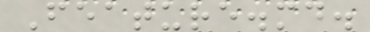Feature.md.
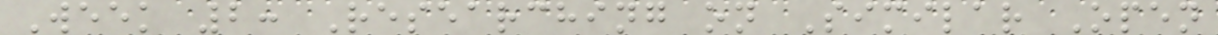Week 2: Researching on Similar Open
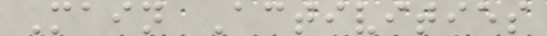Main Activities
